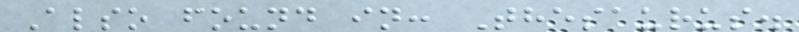Also found in: Thesaurus.
